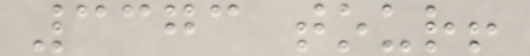3373 tour!
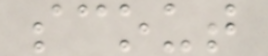scout
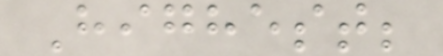Highest;
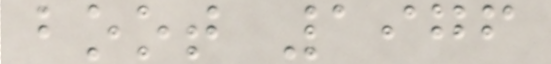boot 1976
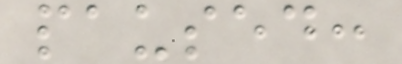paused:
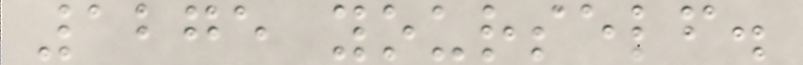1275 yourself.
